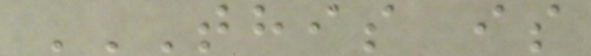THIS IS
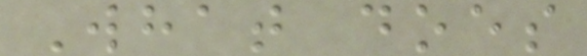What does
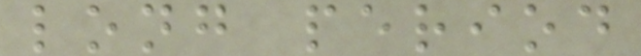long period
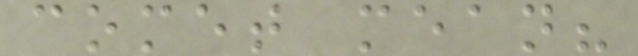comet mean?
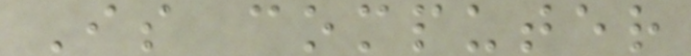Is computer
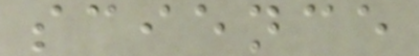science
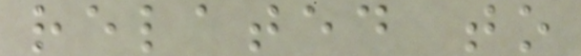related to
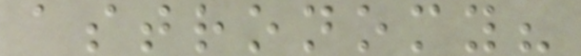astronomy?
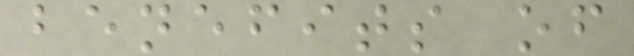benefits of
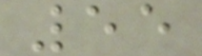55
